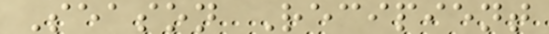Season Recipient
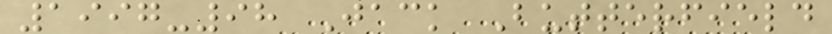1997-98 Jack Butterfield
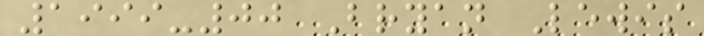1999-00 Bryan Lewis
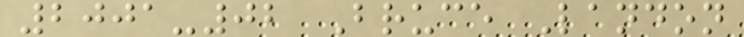2001-02 Bruce Landon
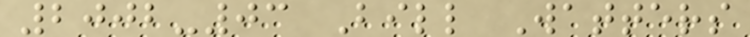2002-03 Bill Watters
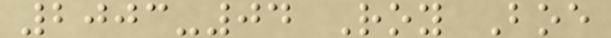2003-04 Roy Boe
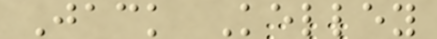Jack Kelley
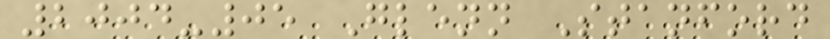2004-05 Glenn Stanford
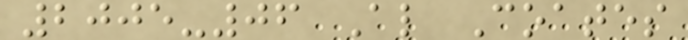2005-06 Al Coates
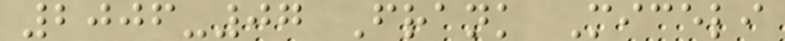2006-07 Frank Miceli
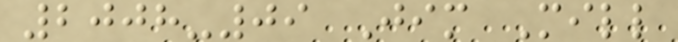2008-09 Jim Mill
